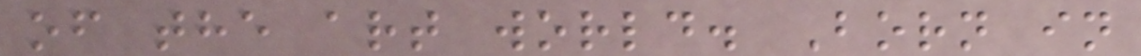of the art world. Born in
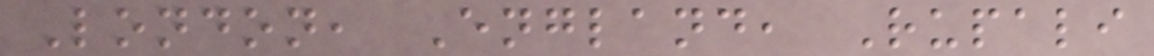London, England, Rupali
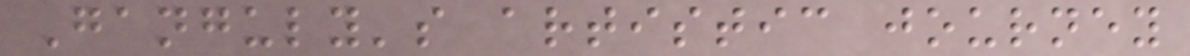Ganguly's artistic journey
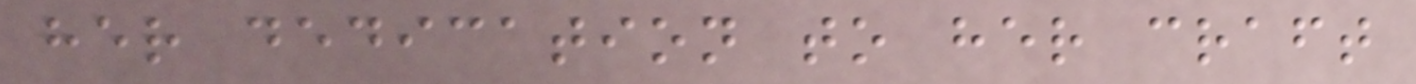her dedication to her craft
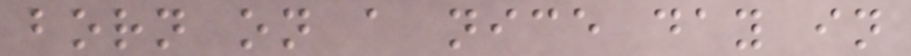born on a nice day in
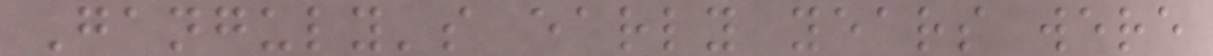Ganguly's early years were
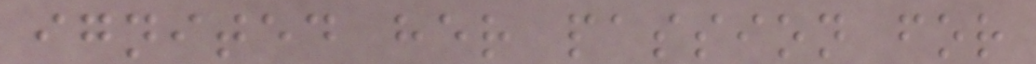ignited her passion for
